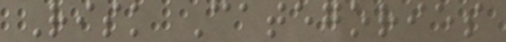Risk Categories
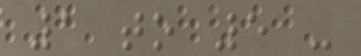1 to 5 -
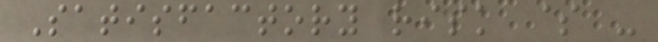Satisfactory risk $ -
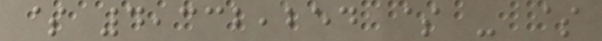$ 4,332,254 $ - $
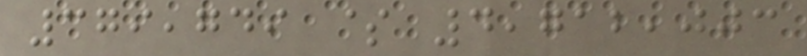379,749 $ 4,712,003
